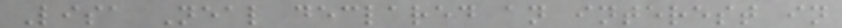Lisa Neal declared an interest in
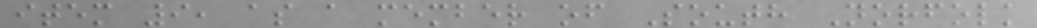item 9, as a member of South Norfolk
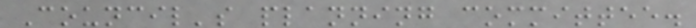Council's planning committee.
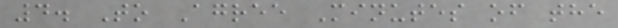4. To Agree Minutes of the
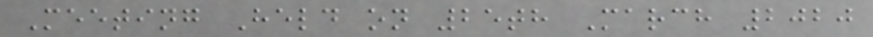Meeting Held on 25th March 2020
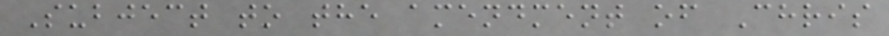Subject to the amendment of Chris
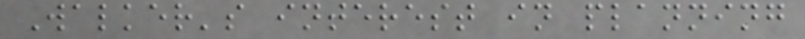Walker's interest in planning
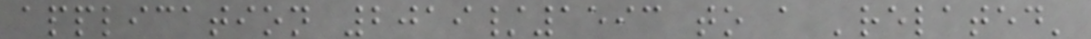application 2019/1593 to a 'related'
